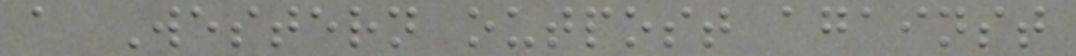a Western outpost against
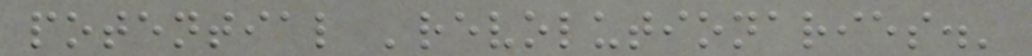potential 'revolutionaries.'
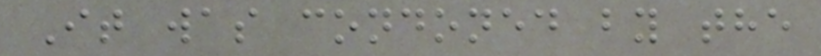It was condoned by the
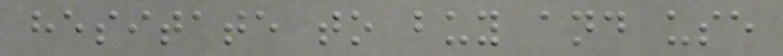hesitate to buy and use
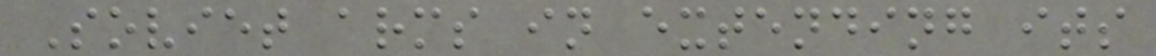Soviet arms in extending its
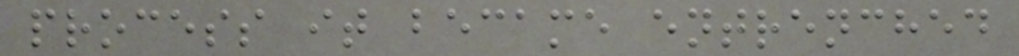process it became entrenched
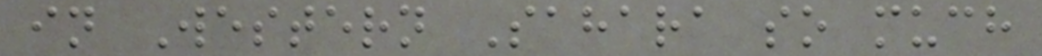in Western Sahara so much
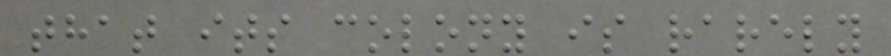that its colony is rarely
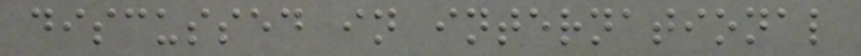discussed in international
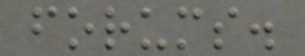forums.
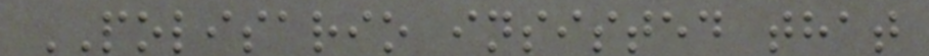POLISARIO insisted that
